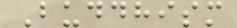Buddhism
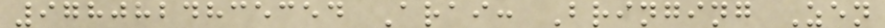9780824835354 Arai: Bringing Zen
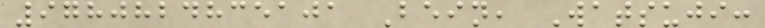9780824835101 Bein, Watsuji:
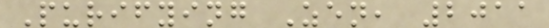Purifying Zen, 2011
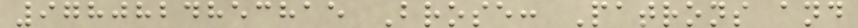9780824853815 Brose: Patrons and
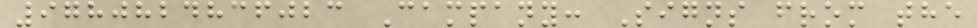9780824836023 Campany: Signs from the
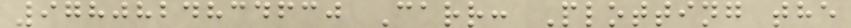9780824834630 Carr: Plotting the
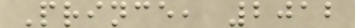Prince, 2012
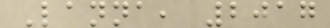Lanna, 2017
